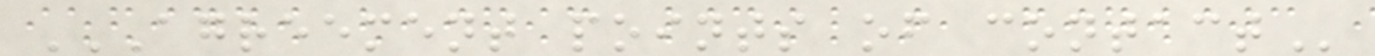AGREEMENT POINTS OF CONTACT
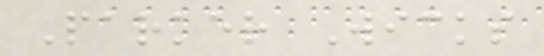Parker Wicks
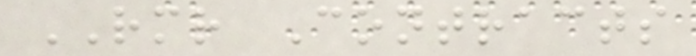RMR Contracts
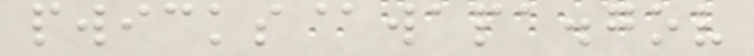pwicks@wapa.gov
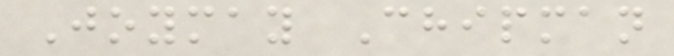Joymay Chipman
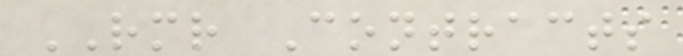RMR Contracts
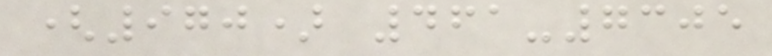(970) 461-7305
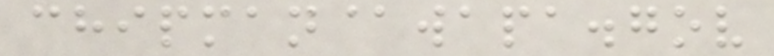chipman@wapa.gov
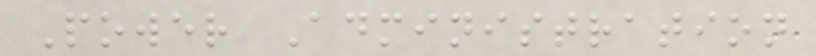Power Administration
